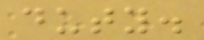duty.
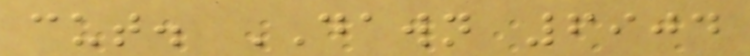cut. DAWN 6904
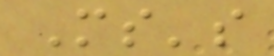Ms's
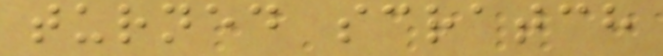turned scratch
